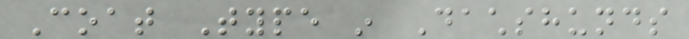Coat Type in Dachshunds
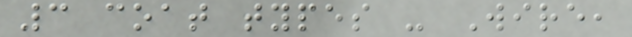3 coat types - Wire,
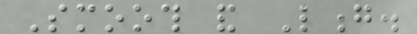Smooth and Long.
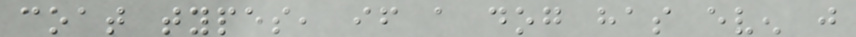coat types, if a dog has even just
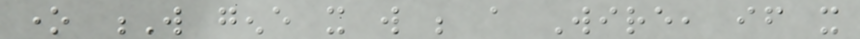one W gene it will be a Wire, if it
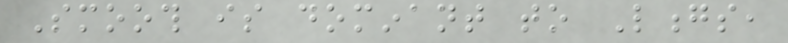Smooth is dominant to Longs,
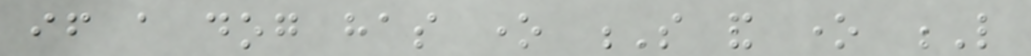if a dog has one S and one L
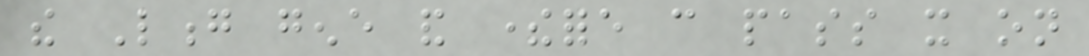the Long gene and therefore can pass it on
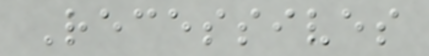Recessives
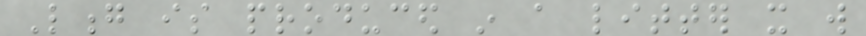Long is produced in a litter it will
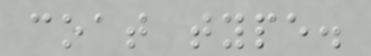coat type.
